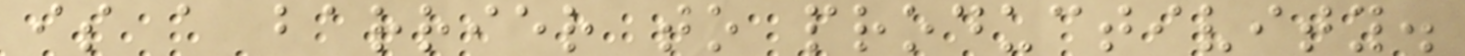is a barrier to productivity.
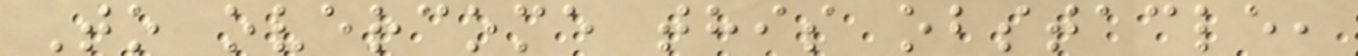To overcome this obstacle,
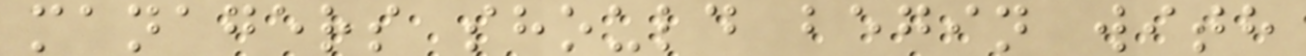managers should begin with
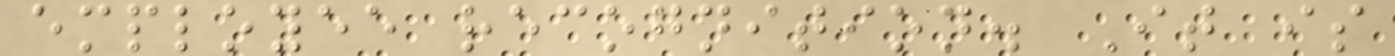employee recognition. It is
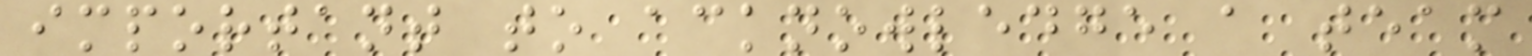important to acknowledge a team
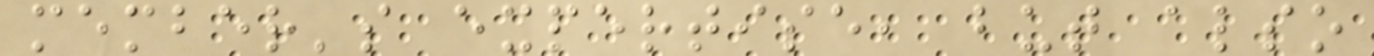member's expertise, but also
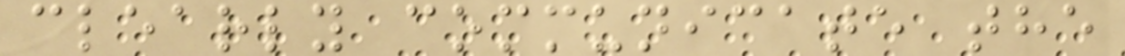clearly communicate the
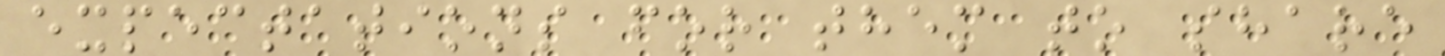expectations for them to share
